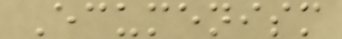Ecumenism
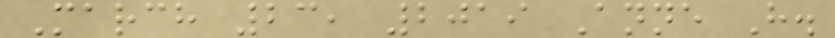March 23, 2019 Anne H.
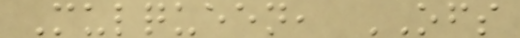Mulqueen, OFS
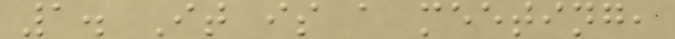1. It is a meeting,
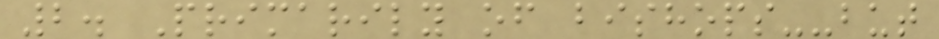2. Primarily of bishops--but
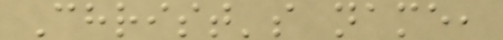Christ's name,
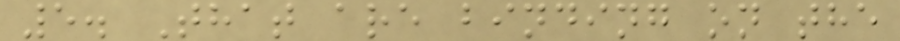5. That are binding on the
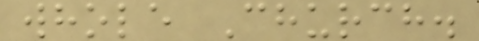whole Church.
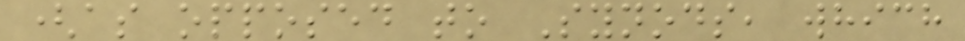(as opposed to Synods, which
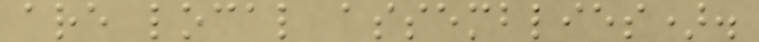are local assemblies).
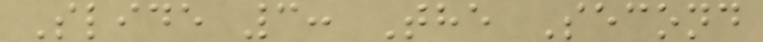Slide 3: The Second
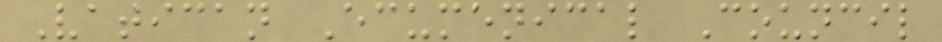Vatican Ecumenical Council
